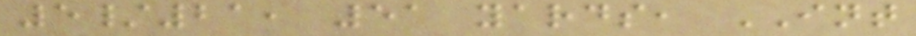5/21, 51 yards, INT
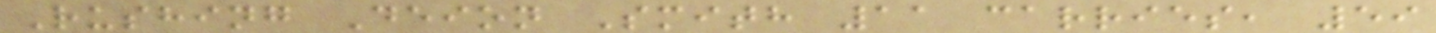Rushing Deion Smith 11 carries, 59
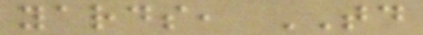yards, TD
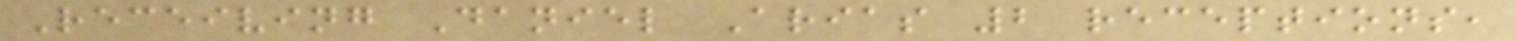Receiving Daniel Arias 2 receptions,
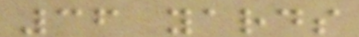36 yards
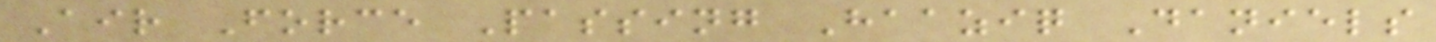Air Force Passing Haaziq Daniels
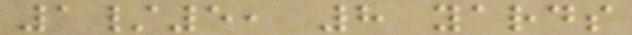1/5, 8 yards
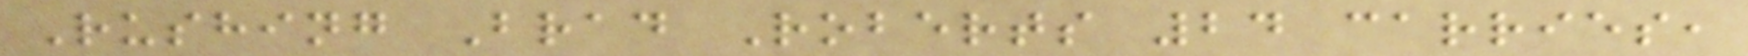Rushing Brad Roberts 24 carries,
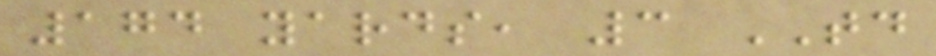174 yards, 3 TD
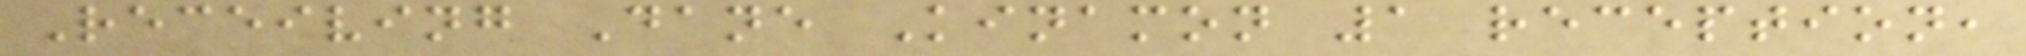Receiving Dane Kinamon 1 reception,
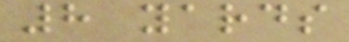8 yards
